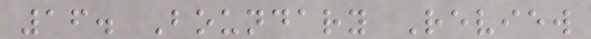16. Boundary Review
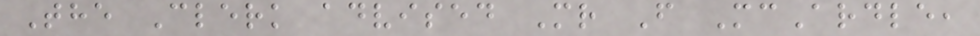The Clerk advised Mr F McArdle,
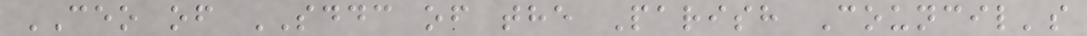CEO of SDDC of the Parish Council's
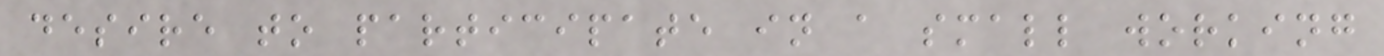desire to participate in a small working
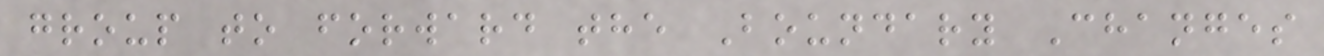group to forward the Boundary Changes
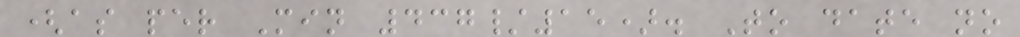(as per Min 437/15). To date no
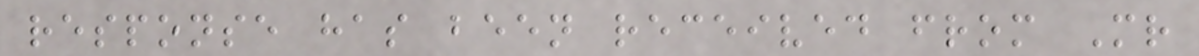response has been received from Mr
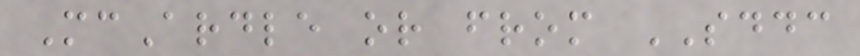McArdle or from SDDC
